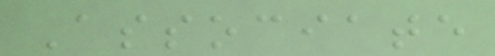Associate
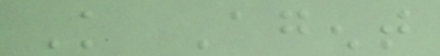Knowledge Agent
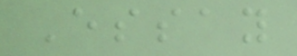Essay
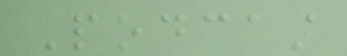Podcast
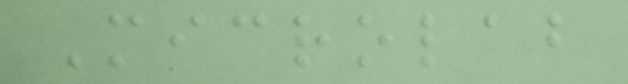Microlab
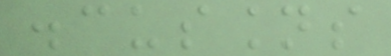discussions
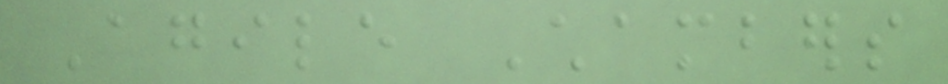Agile Chambers
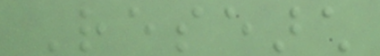Research
